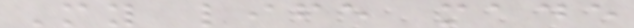My life made
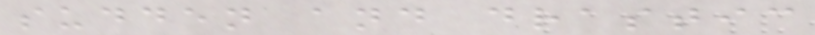sudden and drastic
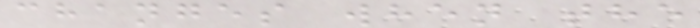changes when the
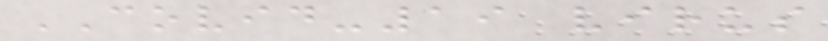COVID-19 virus
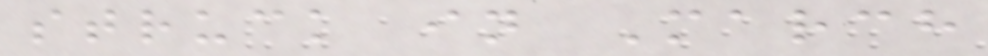struck in March
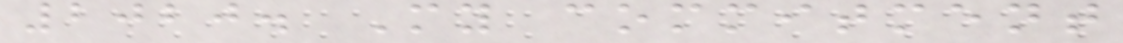2020. My commitment
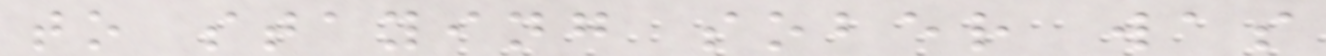to staying sober was
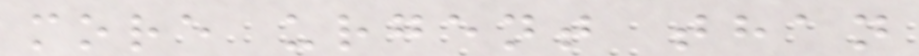more urgent than
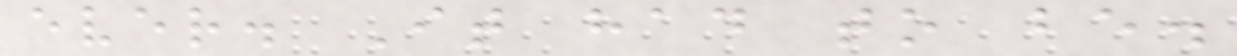ever. It had to be.
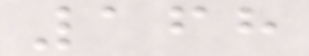168
